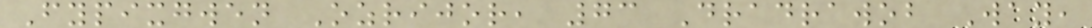Fypixgwen Ozrijor, 73 Dradrawob Way,
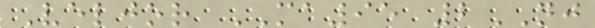Veljor MA95 2NJ
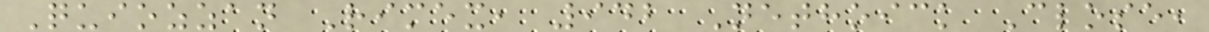Quiozzan Rimex, 942 Nethoick Close,
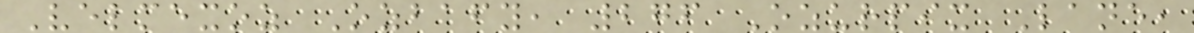Velmexoz Ozbafy, 276 Ozurpix Lane,
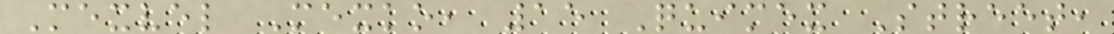Mexvel Mexko, 15 Quimex Street,
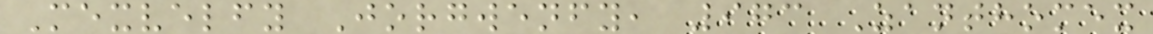Mexvelfy Jorgwenfy, 973 Zanthomex
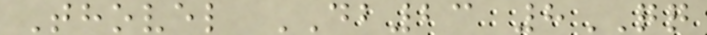Thovel DB23 8QQ
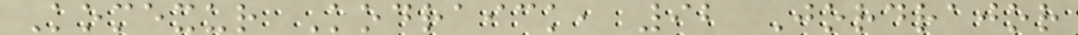Komexur Kodraick, 92 Jordrajor
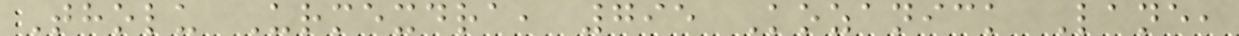Tholu Urmexdra, 795 Kozanick Lane,
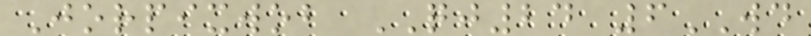Jorpixwob QJ24 6WD
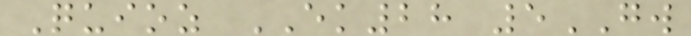Quioz EK28 5GW
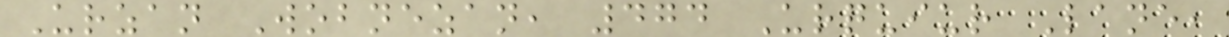Urzan Wobnezan, 474 Urquiur Lane,
